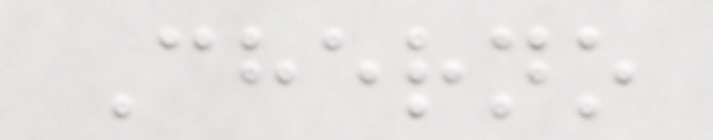Cherno
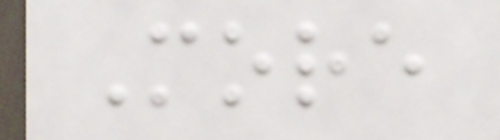More
